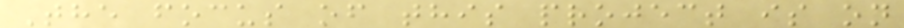The focus of this project is on
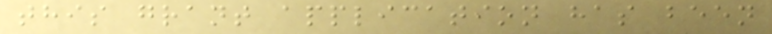this grant application has been
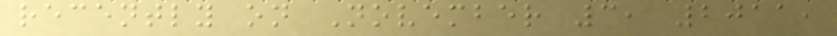recently on November 3, 2011,
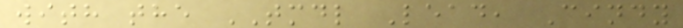with the TMDL Lead, Cindy
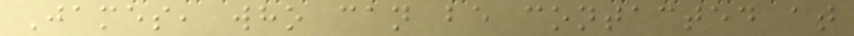James, who can be contacted at
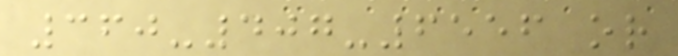360-407-6556 or
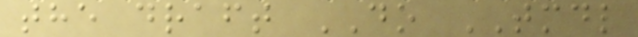the draft DO TMDL
